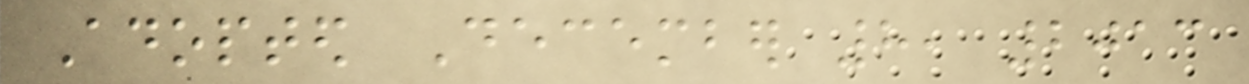Adopted December 8, 2013
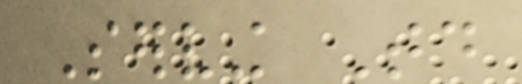Serving Today
